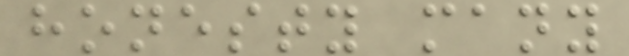honesty many
